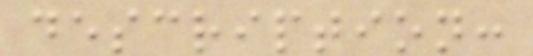description:
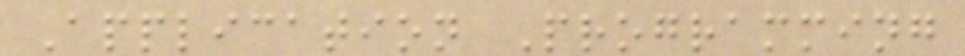Application Programming
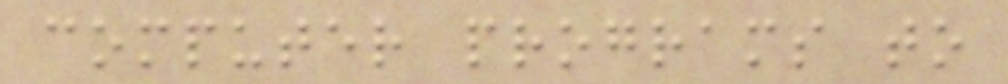computer programs to
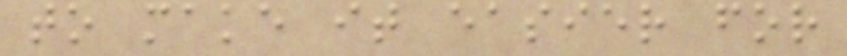to make it easier for
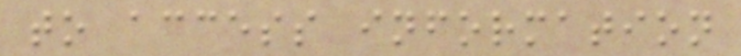to access information
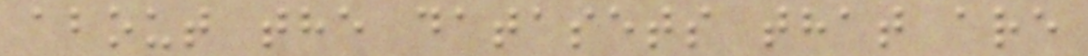about the datasets that are
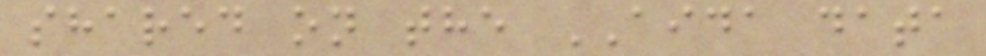shared on the AIDA data
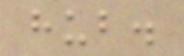hub.
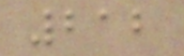212
